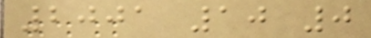2001 10 0
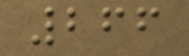266
